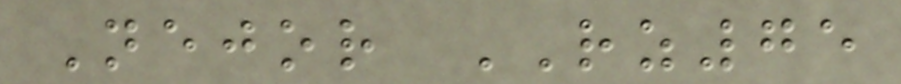Nejor RZ75
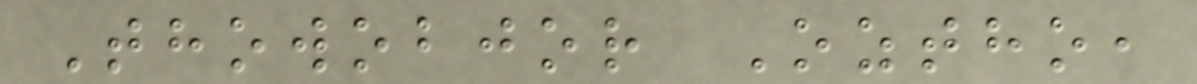Thowobjor Oztho,
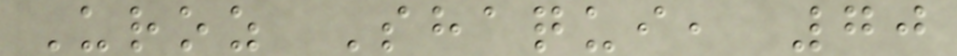Uroz Shaqui, 70
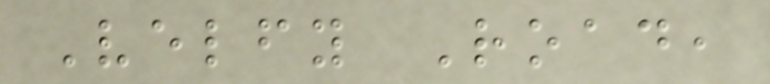Velfy Road,
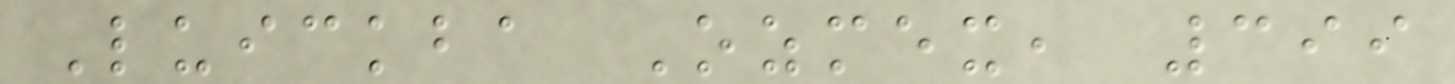Luickba Ozmex, 399
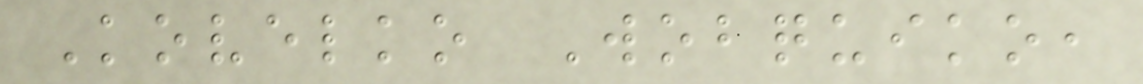Kovelko Wobquiko,
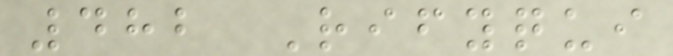482 Rifyqui
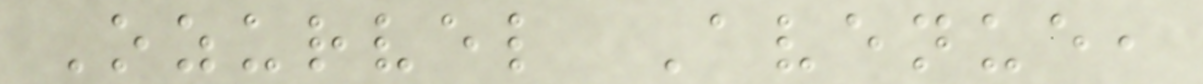Ozurvel Avenue,
